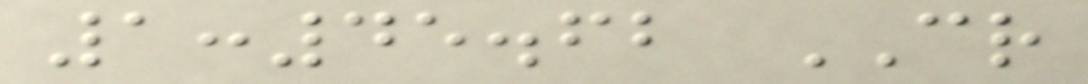1:45.62 CR
